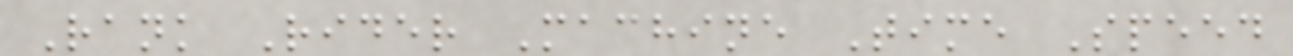Rank Rider Machine Time Speed
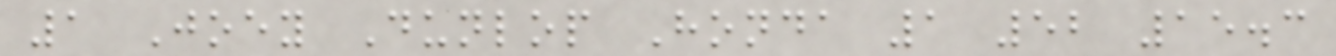1 Joey Dunlop Honda 1 52 15.3
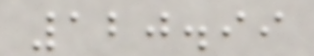120.99
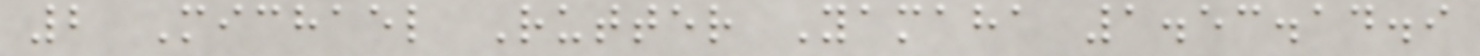2 Michael Rutter Yamaha 1.53.14.9
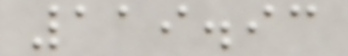119.93
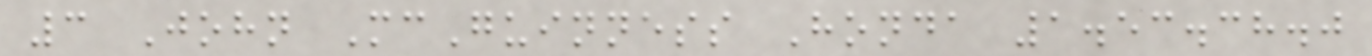3 John McGuinness Honda 1.53.38.0
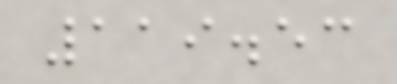119.53
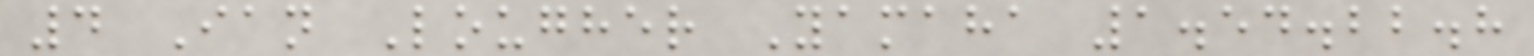4 Ian Lougher Yamaha 1.54.22.8
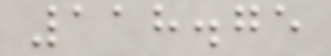118.75
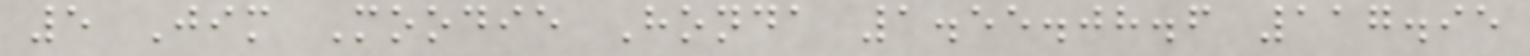5 Jim Moodie Honda 1.55.08.6 117.95
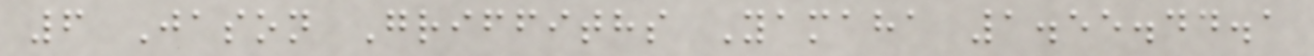6 Jason Griffiths Yamaha 1.55.44.1
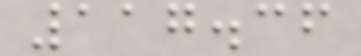117.36
